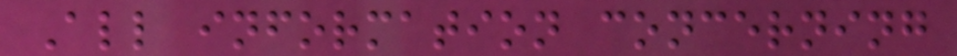All information concerning
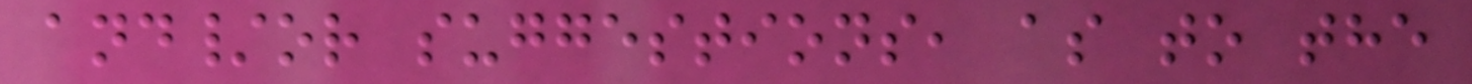and/or suggestions, as to the
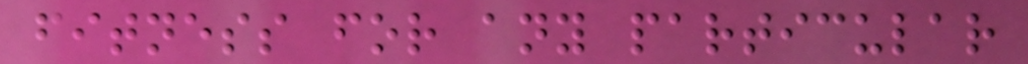fitness for any particular
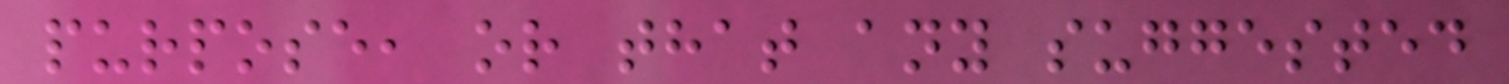purpose, or that any suggested
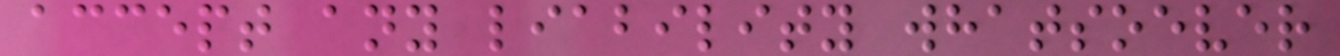accept any liability whatsoever
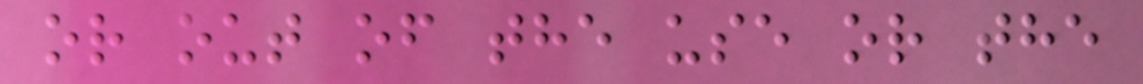or out of the use or the
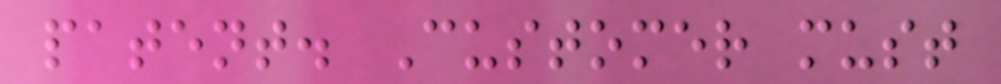patent. Customer must
